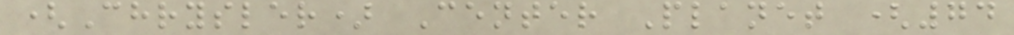(Chrysler) Center Planet (74
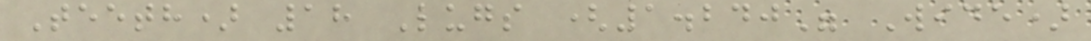Teeth) 18 Lugs (1.240" Wide)
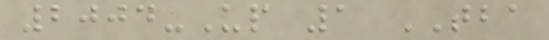2004-Up 1 TBA
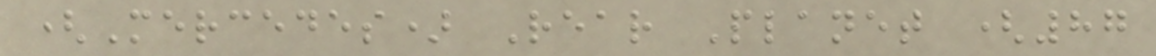(Mercedes) Rear Planet (87
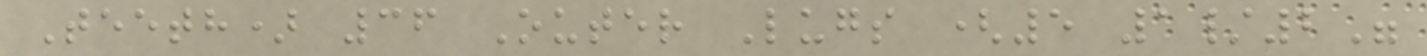Teeth) 36 Outer Lugs (5 1/2"
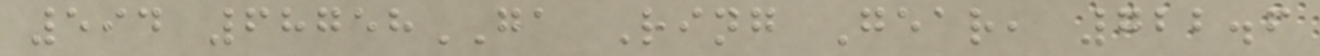594 68758GA Ring Gear, 722.6
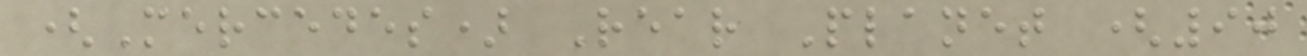(Mercedes) Rear Planet (90
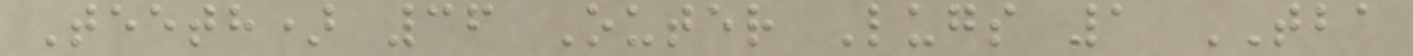Teeth) 36 Outer Lugs 1 TBA
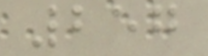257
